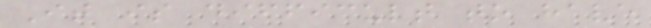It is difficult to have
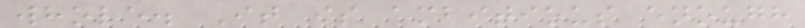whole. It is ambitious enough
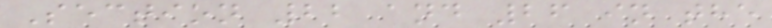Section 22 and 26 in the
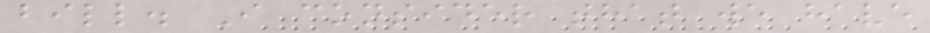bill. I consider that we have
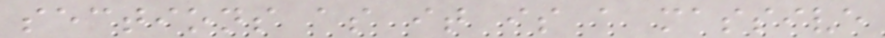sections as it is a massive
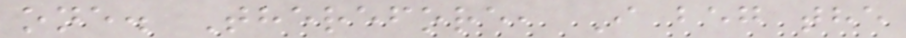one. Therefore, I beg the
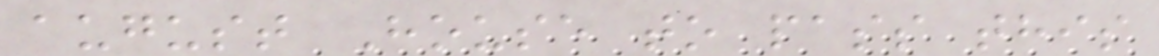august House to pass this
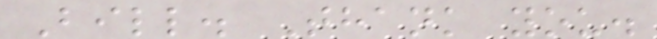Bill. Thank you.
